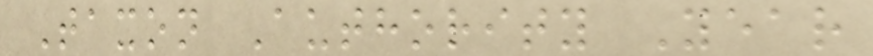Taxon Authority Year
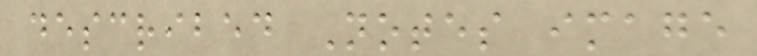described Notes image
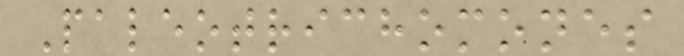Paleotrichomones
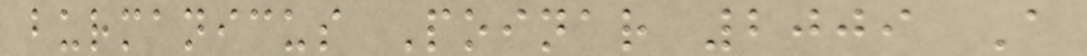burmanicus Poinar 2009 A
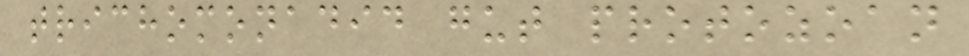trichomonadid gut protozoan
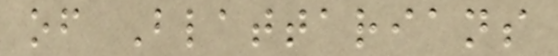of Blattarians
